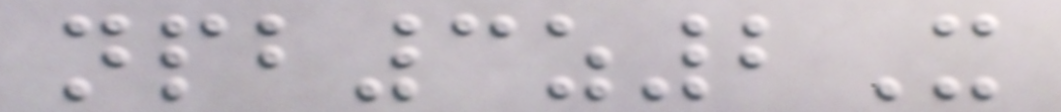npb3z2X
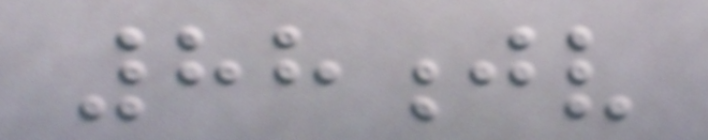88jv
